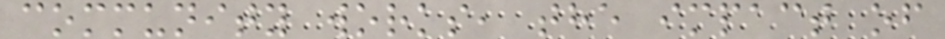community works, the impact of
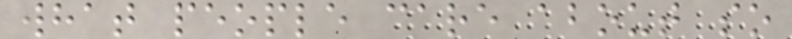what people care about so
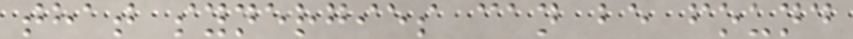that synergies can be found
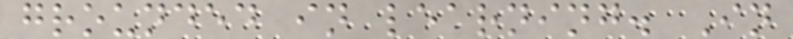grounded in learning. In
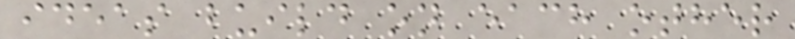ideas build on each other
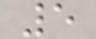5
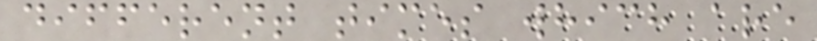different times which are
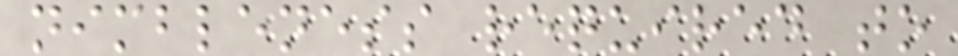nimbleness required to
